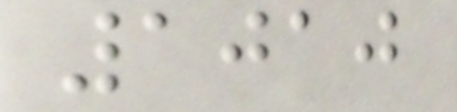1010
